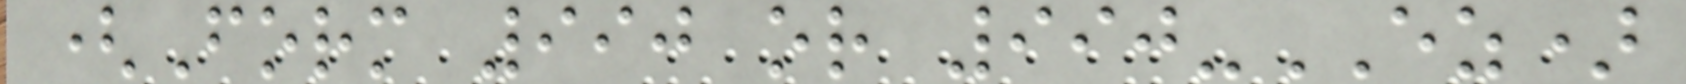(Form 990 or 990-EZ)
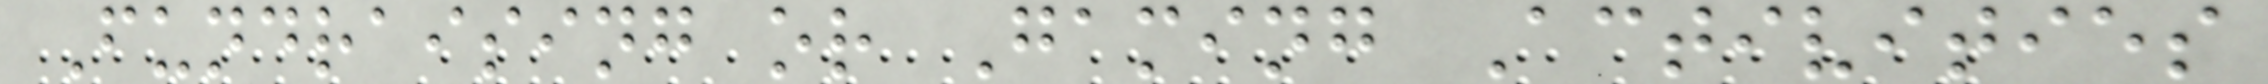Fundraising or Gaming Activities
